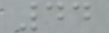44
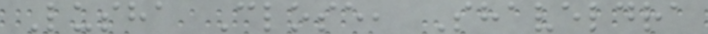Lusha Close, Shaveldra
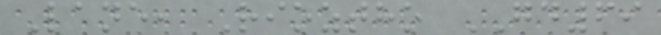Lane, Rioztho GD69
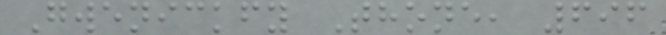Gwenickfy Thone, 696
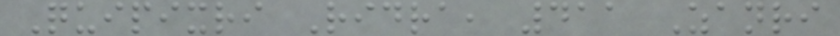Quipixri Ridra, 411 Zanri
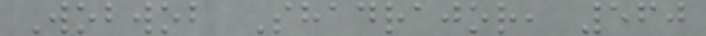Wobwob Shadrajor, 560
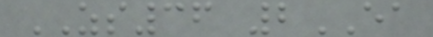ZS36 2EA
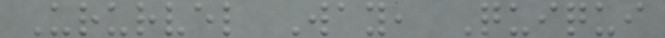Ururvel Way, Quiqui
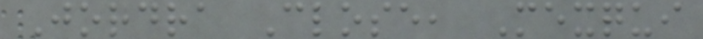Jordra Close, Mexqui
